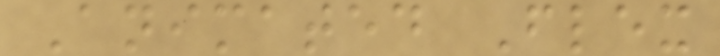Animated Flex
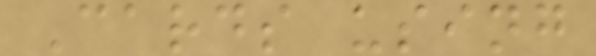Cards using
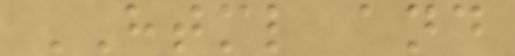HTML and
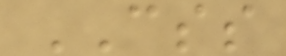CSS
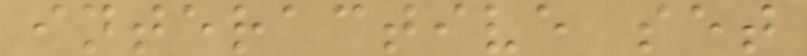interactive set
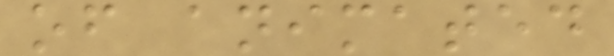of animated
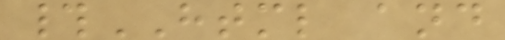#HTML and
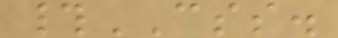#CSS.
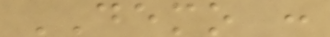DEMO :
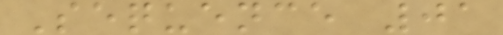Sequence 01
